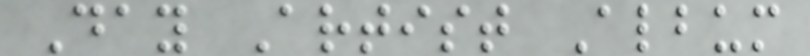Day Artist Album
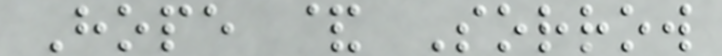Hope & Sorrow
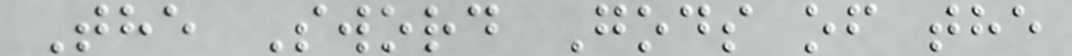The Sword Gods of the
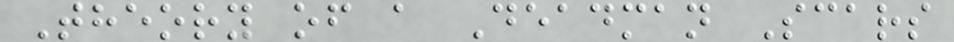Theory of a Deadman Scars
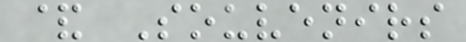& Souvenirs
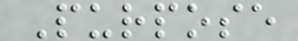Purpose
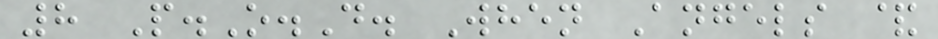8 P.O.D. When Angels &
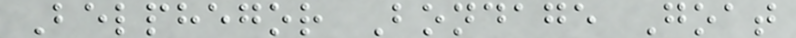Belphegor Bondage Goat
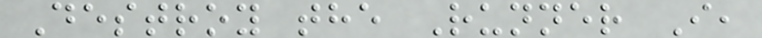Destroy the Runner I,
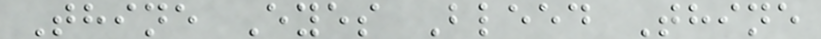Thine Eyes Bleed Thine
